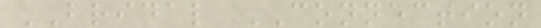BRIDAL CONNECTION
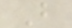B
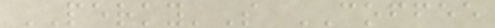PERKY'S COFFEE
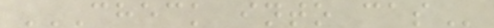CHECK INTO CAS
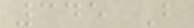345 B
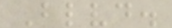Blvd.
